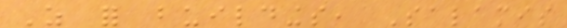As for buildings, Salamis
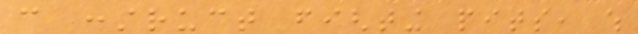can construct fighting pits, which
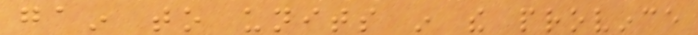gain to units in the province
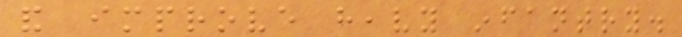and improve heavy infantry.
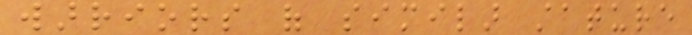warriors of similar stature
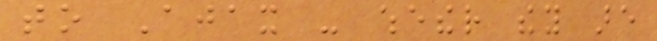to Ajax - whether they are
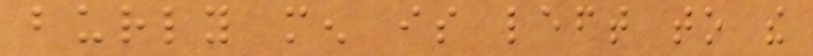burly men is left to the
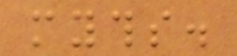myths.
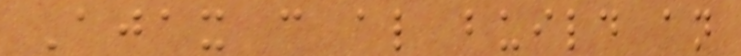Ajax can also build an
